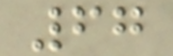67
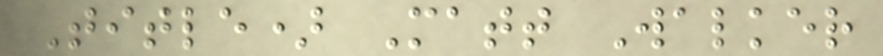Title) Matt Walker
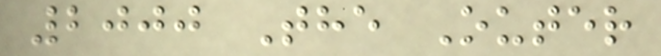2000 The Outer
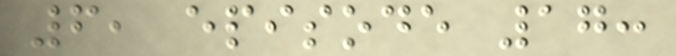6, episode 17:
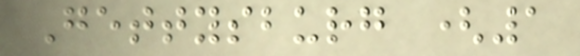Gettysburg (1
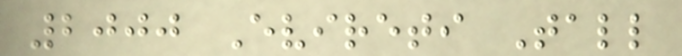2000 Evireti Tall
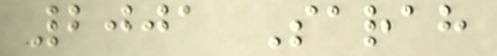2001 Sarah
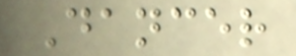Dancer
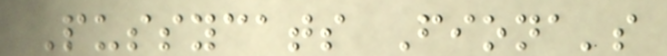Pussycats Fiona's
